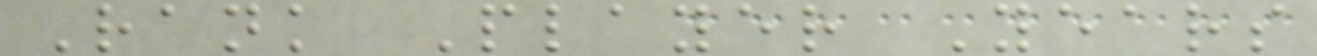Rank Player Years
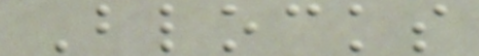Blocks
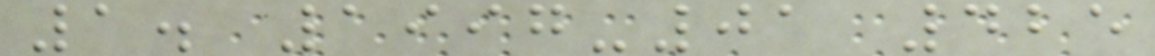1. 1997-01 425
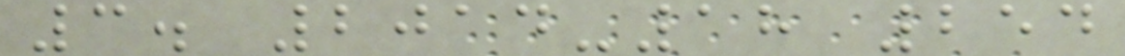3. 2014-18 254
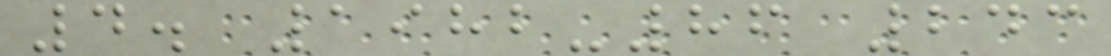4. 1982-86 243
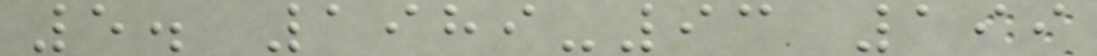5. 1989-93 199
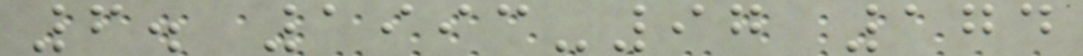6. 1993-97 174
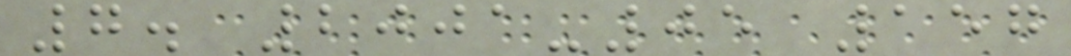7. 2001-05 157
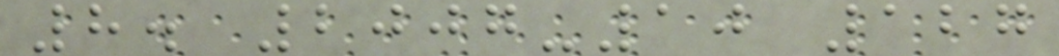8. 2007-10 127
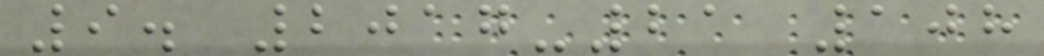9. 2017-21 108
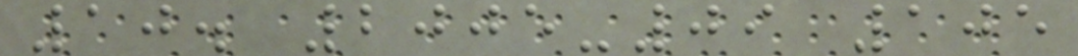10. 2005-09 105
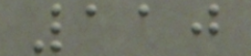110
